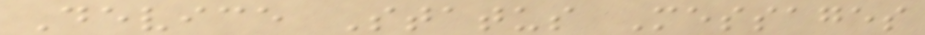Device Status Messages
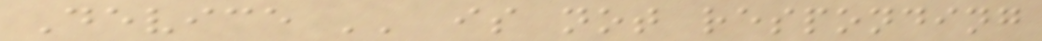Device '' is not responding
